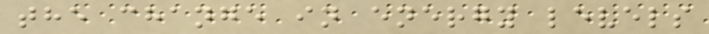the change in energy levels
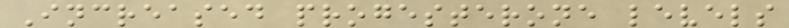Increased progesterone levels
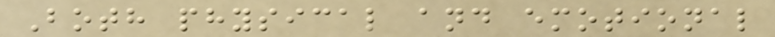Both physical and emotional
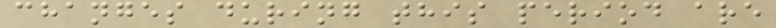changes during this period are
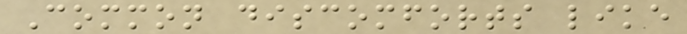Common discomforts like
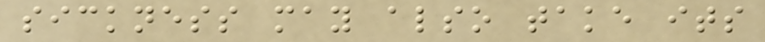sickness may also take its
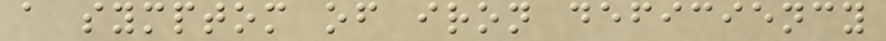a symptom of iron deficiency
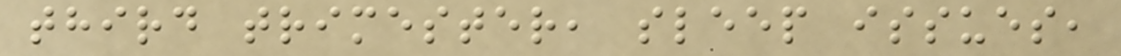third trimester, sleep issues,
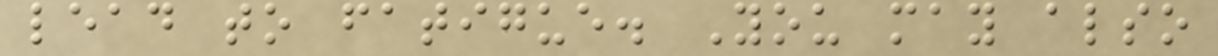lead to fatigue. You may also
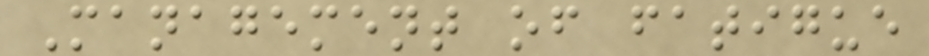Management of fatigue
